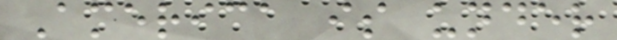America is under
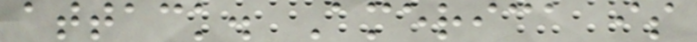attack. America is
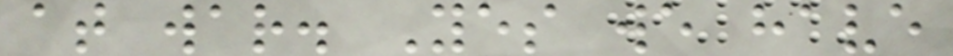at war. Yes we have
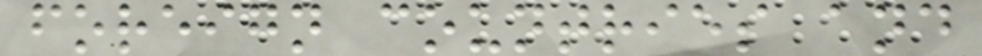foreign countries and
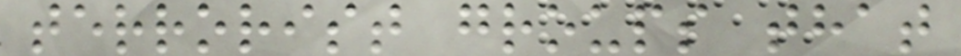terrorist groups that
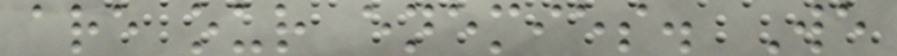are our enemies. We
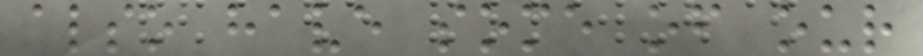also have some of our
